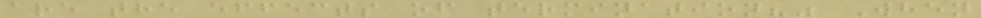are the effects of termination?" When
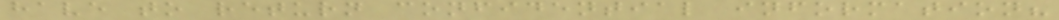have to return confidential information?
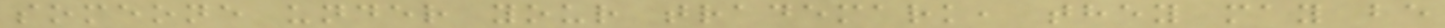someone under your trademark, they may be
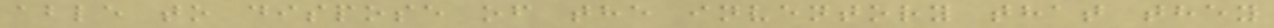able to dispose of the inventory that they
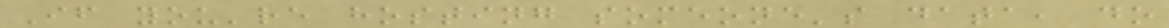If you're hosting someone's data, do
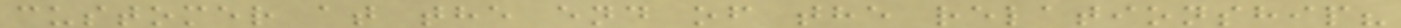customer at the end of the relationship?
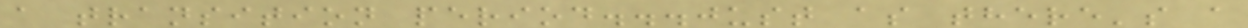a transition period...just as there's a
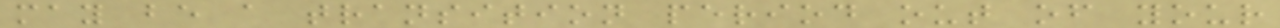may be a transition period out of your
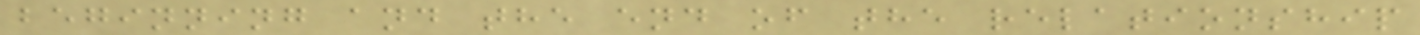beginning and the end of the relationship
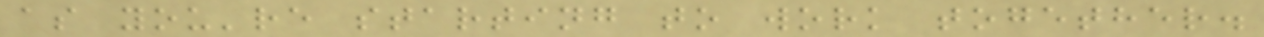as you're starting to work together.
